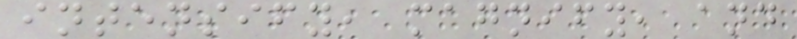intensify, magnify, and
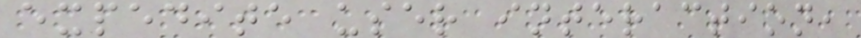expedite user interaction,
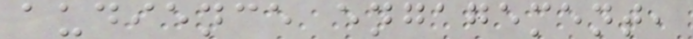audience engagement,
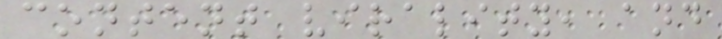content virality, and
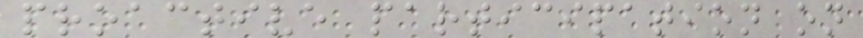proactive participation on
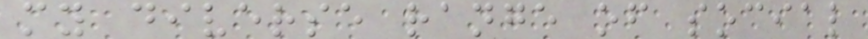my diverse range of social
